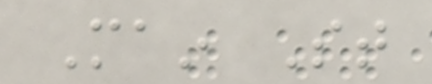Main St
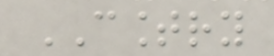COUNTRY
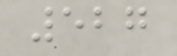527
